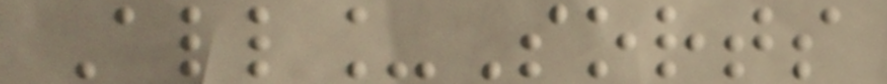All_Sorts
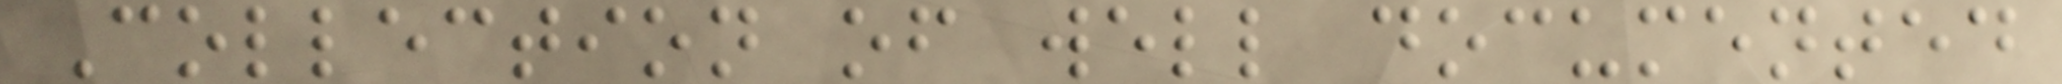Collection of well documented
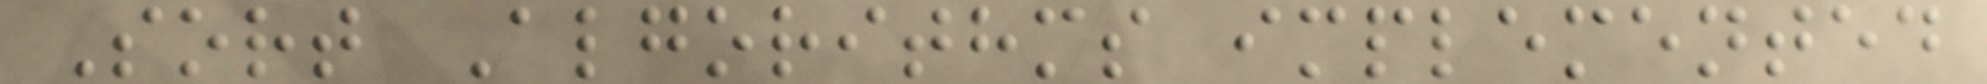Sort Algorithms implemented
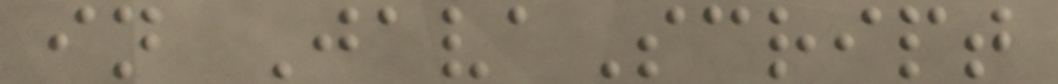in JavaScript
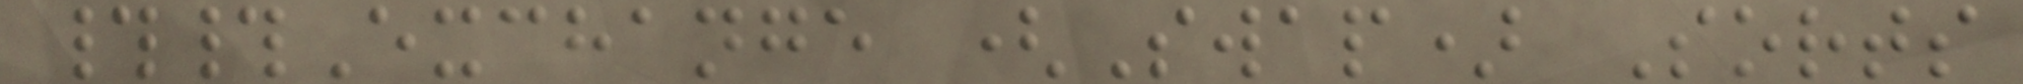##Exchange (Swap) Sorts
